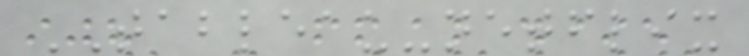TABLEAU-netflix
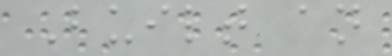Built an
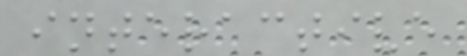interactive
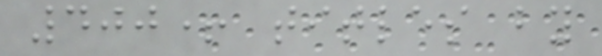400+ titles by
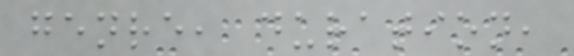genre, duration,
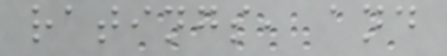ratings, and
